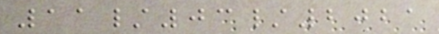11/03/2021
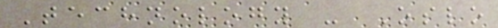Technology - Oslo
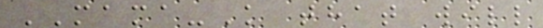MAMA-K that will
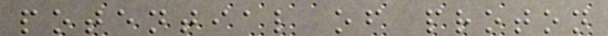potential of proton
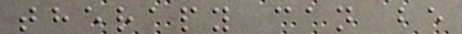therapy can be
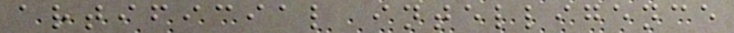artificial intelligence
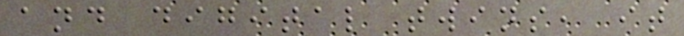and digital twins, it
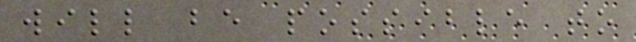will be possible to
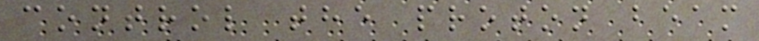control the proton beam
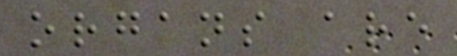organs are
